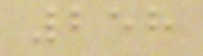258
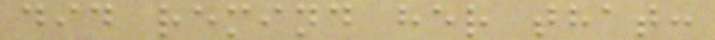did remind her that:
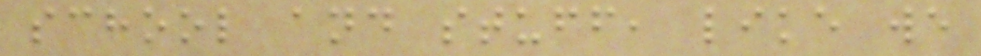school and stuff, like we
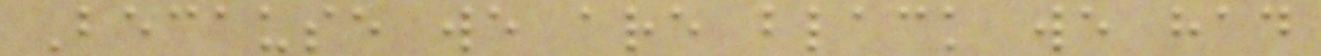Because we are black we had
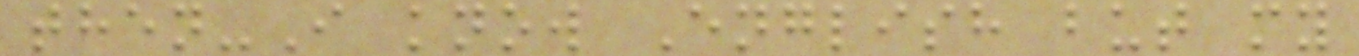then-I know English but my
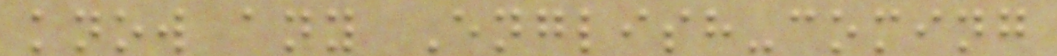know any English-coming
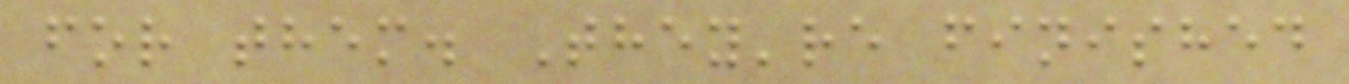for them. They're finished
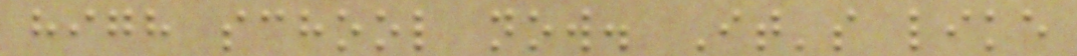high school now. It's like
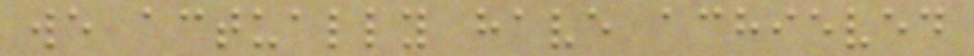we actually have achieved
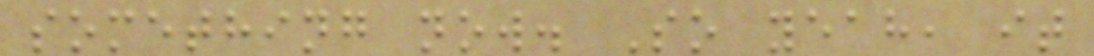something now. So yeah, it
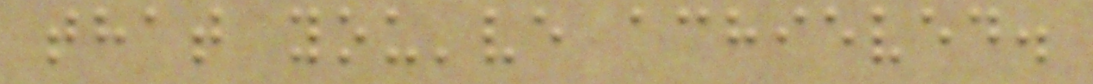that you've achieved.
